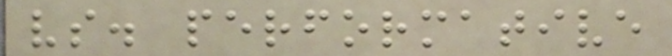vs. performative
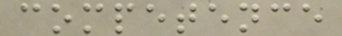competence
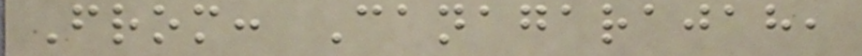From: Canagarajah,
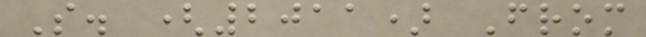S. (2011) From
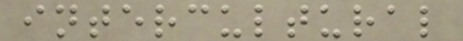intercultural
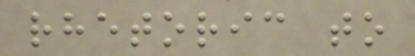rhetoric to
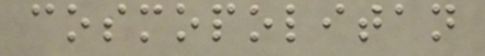cosmopolitan
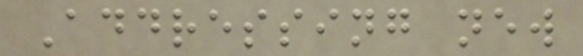Addressing new
